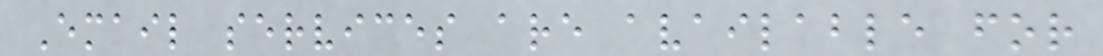Email services are available for
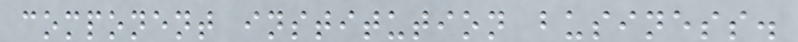component institution business.
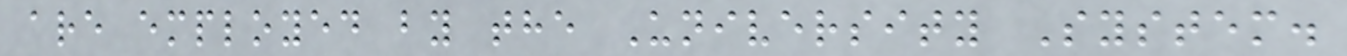are employed by the University System.
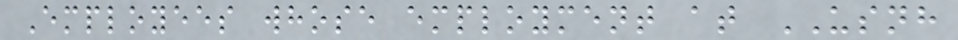Employees whose employment at USNH
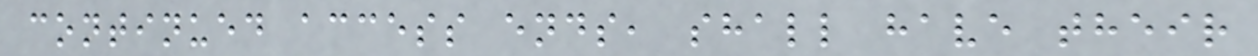continued access ends, shall have their
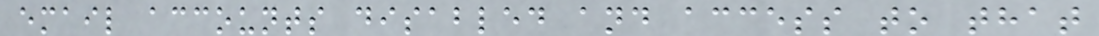email accounts disabled and access to that
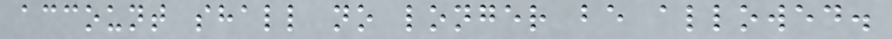account shall no longer be allowed.
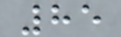85
